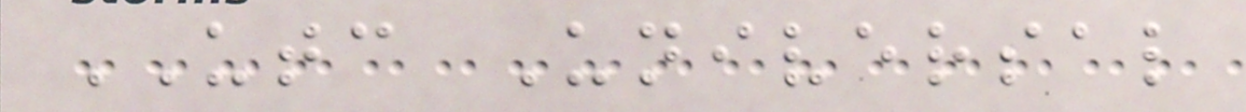UTC Universal
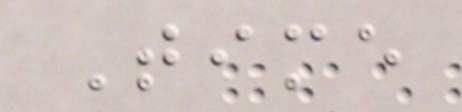Time
